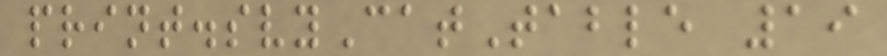print.svyCatTable 19
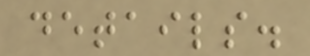details.
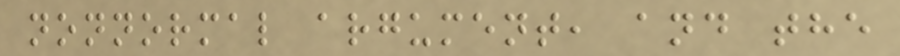nonnormal argument, and the
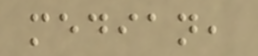median,
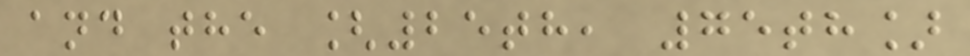and the [25th, 75th]
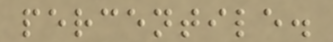percentile.
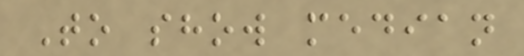To show median
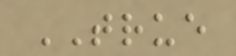TRUE
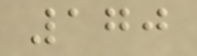170
